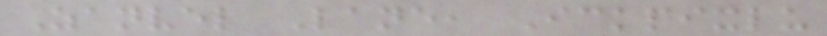Zanvel Lane, Ickpixlu
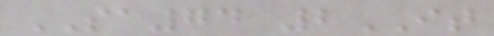SA74 2IT
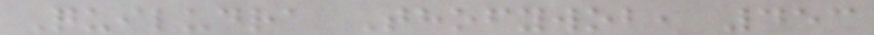Quiludra Thofywob, 453
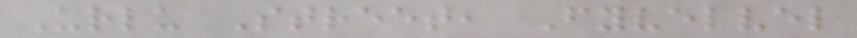Urlu Street, Fyvelvel
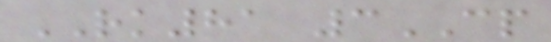RK81 3CP
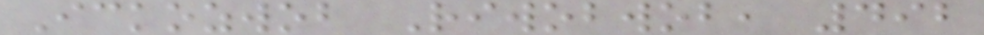Ickozwob Riwobwob, 492
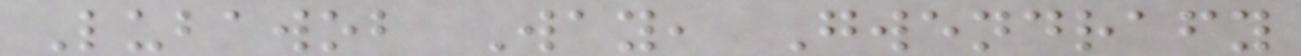Lubawob Way, Gwendrafy
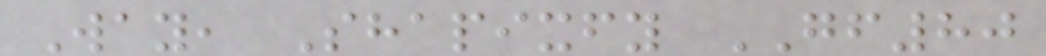Way, Shapixfy GF80
